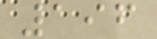196
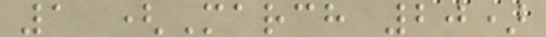1 (March 20)
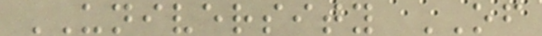UNIVERSITY OF
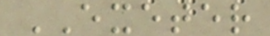EXETER
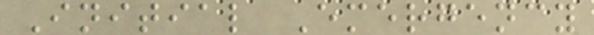Initial Emergency
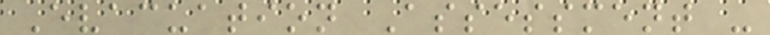Evacuation Assessment -
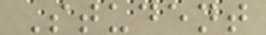Student
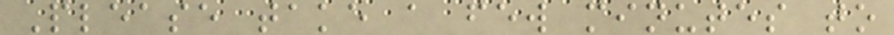Please take a few minutes to
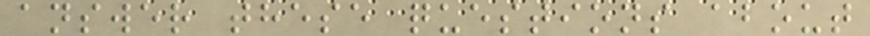answer these questions about
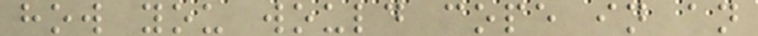how you would cope in an
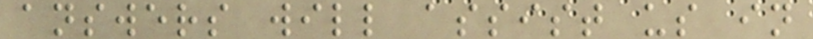answers will assist us in
